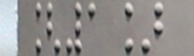[1]
